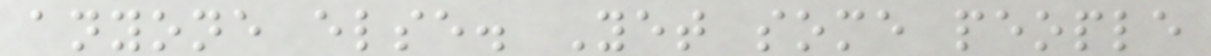anyone else. Yet some people
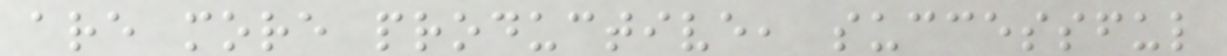are more productive, successful
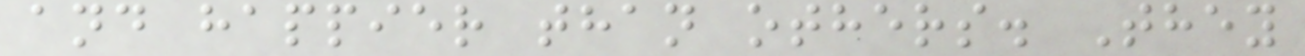and happier than others. They
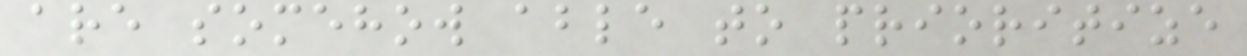are somehow able to prioritize
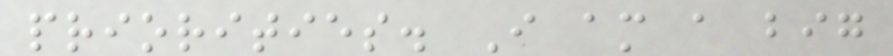priorities. I am a big
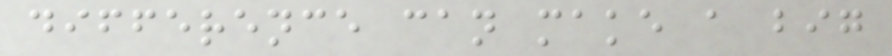difference can make a big
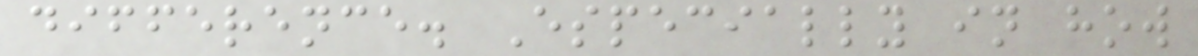difference. Especially in how
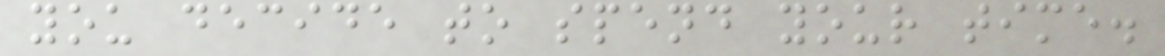you decide to spend your time.
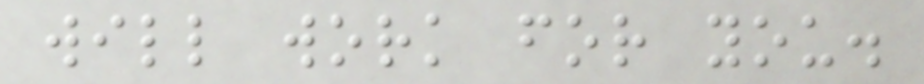will work for you.
